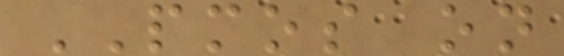PMOS on
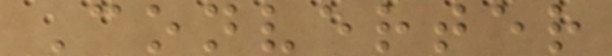Converter
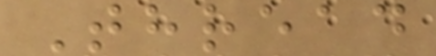Thread
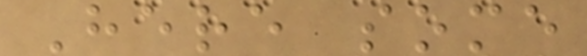Here some
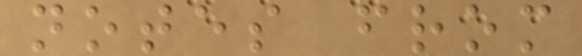notes from
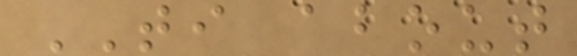TI about
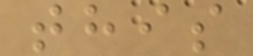this
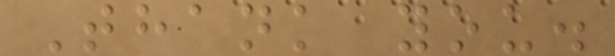Thank you.
